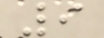9
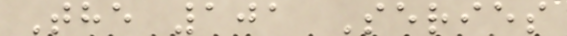The 101 Series
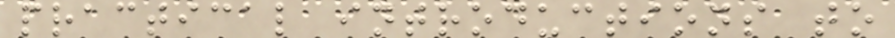practical introductions to
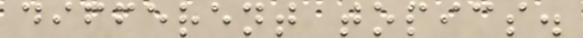different topics.
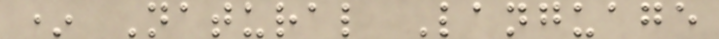* Natural Language
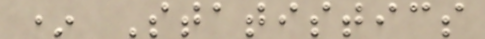* Statistics
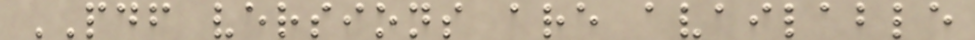PDF versions are available
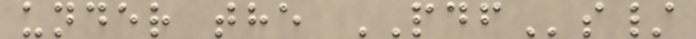under the PDFs/
